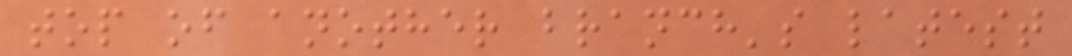top of another branch's latest
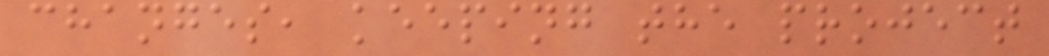changes, keeping the project
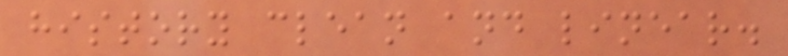history clean and linear.
